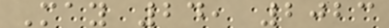May 24, 2023
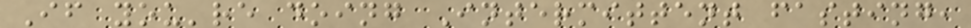If you're doing Intermittent fasting,
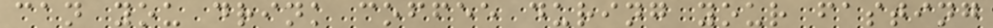can you drink coffee during your fasting
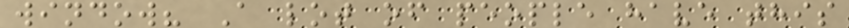window? A lot of people have this
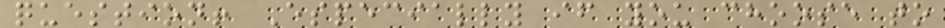question! Especially if you choose to
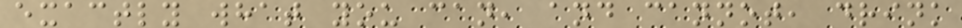exactly what you can, and cannot, drink
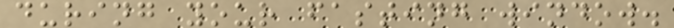during your fasting window.
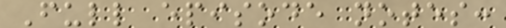Full episode notes:
